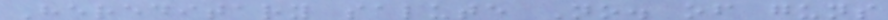Hereditary salute No. of guns
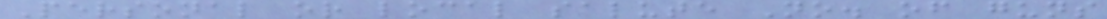Personal or local salute No. of guns
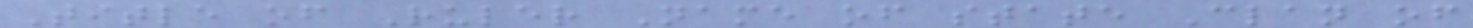Title of Ruler Name of state Clan of
